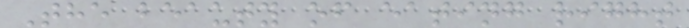The beauty of eating right
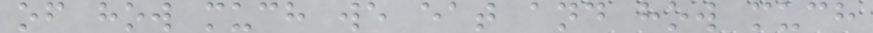of how much we eat and how much
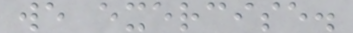we exercise.
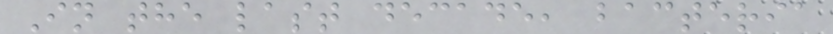In the last decade, bacteria
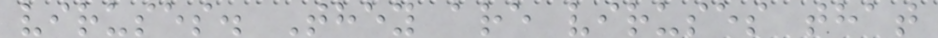viruses. They are viruses that
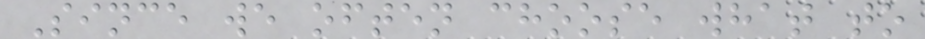Since we often choose what to
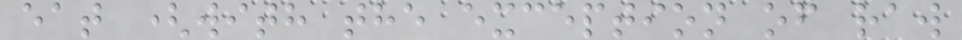eat (with the exception of raw
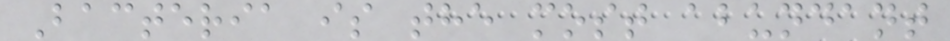Bacteria is the most abundant
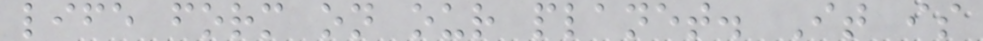life form on our planet. It is
